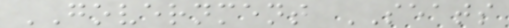GOVERNMENT SEATS
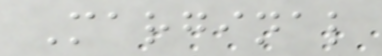Marginal
